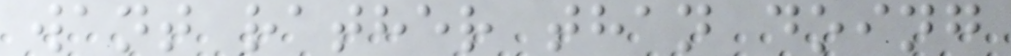want rather than doing
